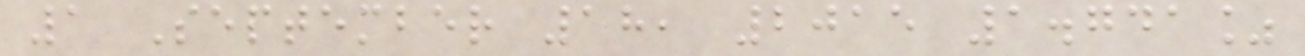1 September 18, 2015 1.741%
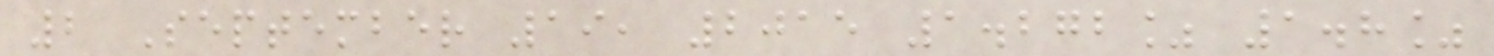2 September 19, 2015 1.272% 1.8%
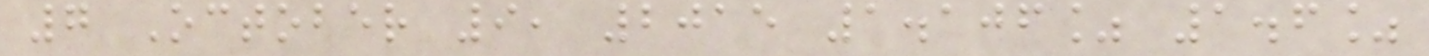7 October 9, 2015 1.106% 1.6%
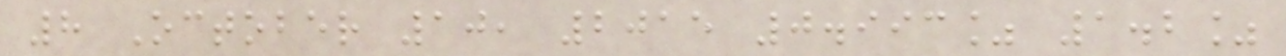8 October 10, 2015 0.993% 1.2%
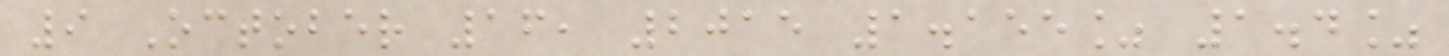9 October 16, 2015 1.155% 1.4%
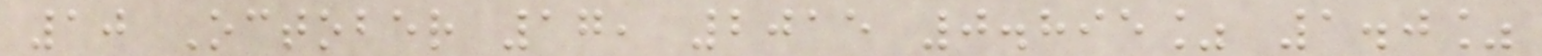10 October 17, 2015 0.895% 1.0%
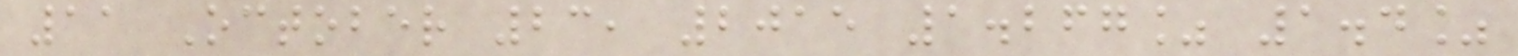11 October 23, 2015 1.267% 1.4%
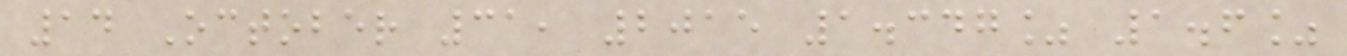14 October 31, 2015 1.347% 1.6%
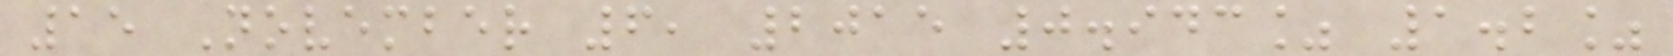15 November 6, 2015 0.943% 1.2%
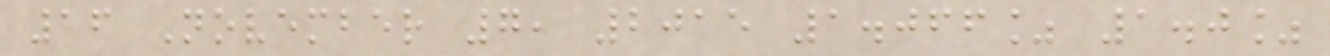16 November 7, 2015 1.066% 1.0%
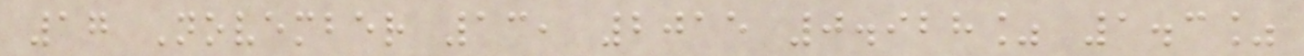17 November 13, 2015 0.928% 1.3%
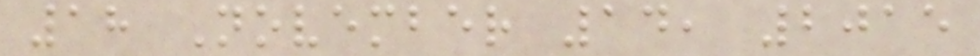18 November 14, 2015
